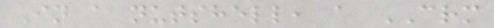In a nutshell, a CRM
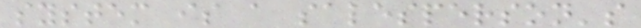system is a salesperson's
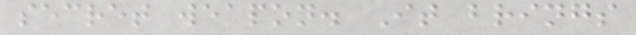secret weapon. It brings
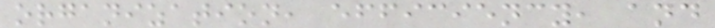organization, efficiency, and
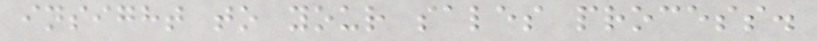insight to your sales process.
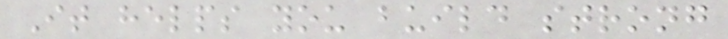It helps you build strong
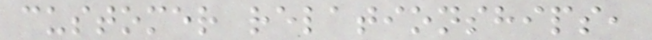customer relationships,
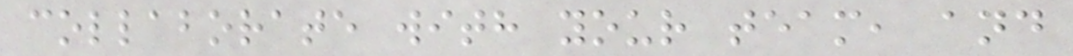collaborate with your team, and
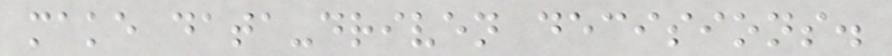make data-driven decisions.
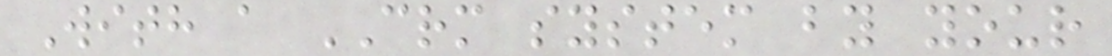With a CRM system by your
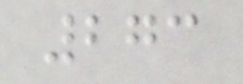273
